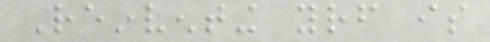Reinventing yourself is
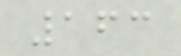163
